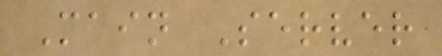Main Server
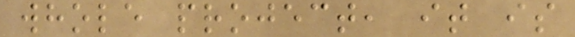whole project, it is
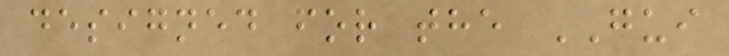designed for the GUI
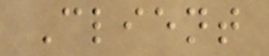Client
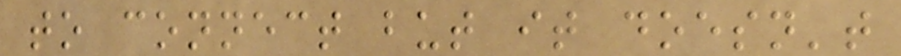to connect but it doesn't
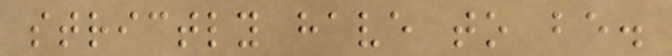strictly have to be.
